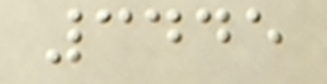3445
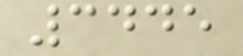3445
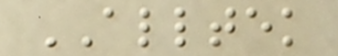ALLTEK
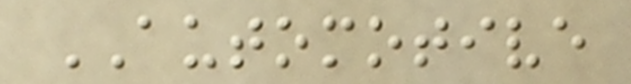AUTOMOTIVE
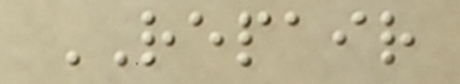REPAIR
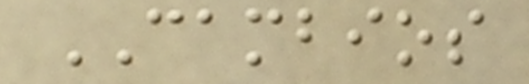CAMBIOS
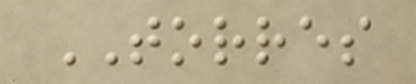TORRES
